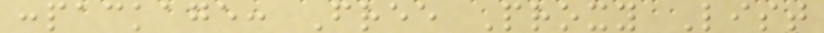:package: Free Proxy List
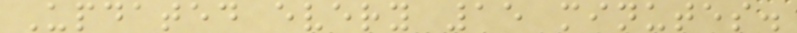Updated every 15 minutes.
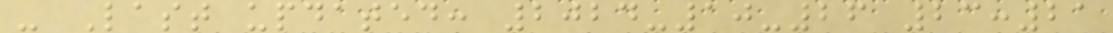- Last updated: 2024-10-26 23:21
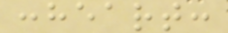:heart:
